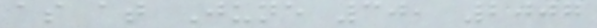as at June 30, 2007
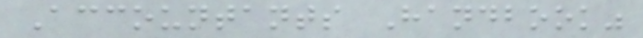Accountants Handbook"
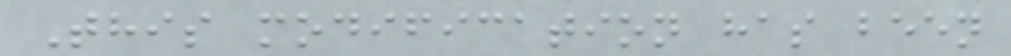This modification has been
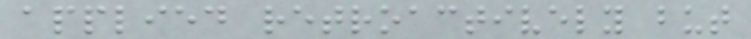applied retroactively but
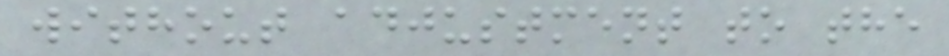without adjustment to the
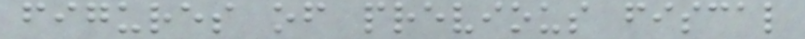figures of previous fiscal
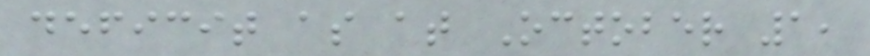deficit as at October 1,
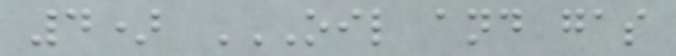4) OIL AND GAS
